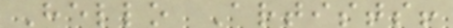Hello Artists!
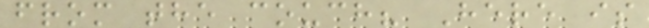from the couch? Here is
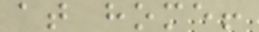at home!
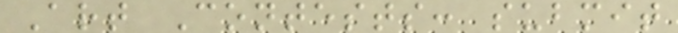Art Contests: submit
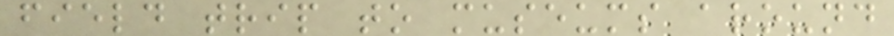field trip to museums around
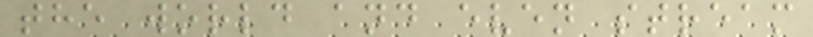the world and even stream
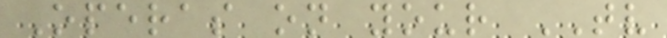Operas on your TV
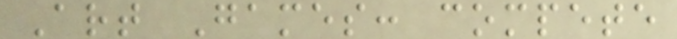Art Games: compete
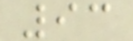93
